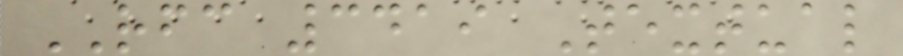RFC 3419 Textual
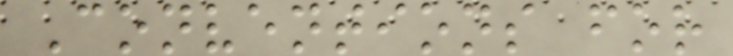Conventions for
